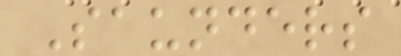Saunders
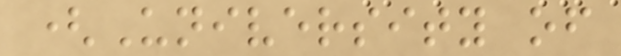(University of
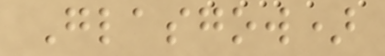Glasgow)
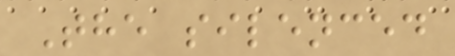The silenced
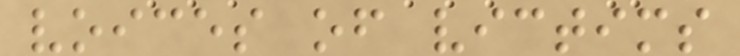voices of victims
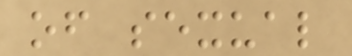of sexual
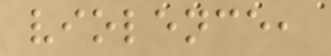violence,
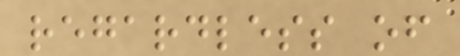regardless of
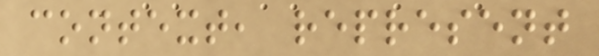context, represent
